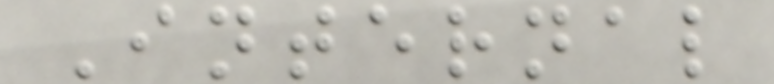Internal
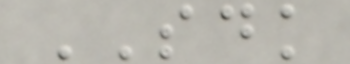SDK
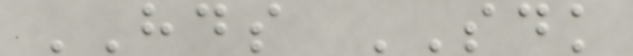HDS SDK
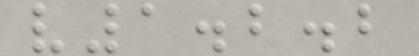v1.2.2
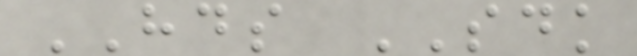HDS SDK
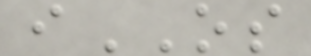iOS
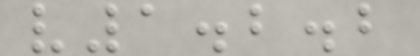v1.2.2
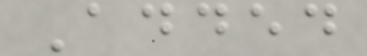Added
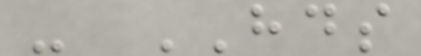- HDS
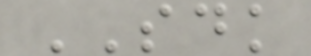SDK
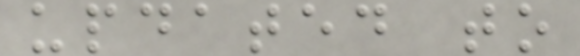updated to
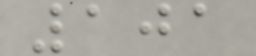101
